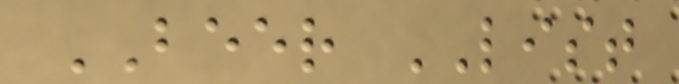BEER LIST
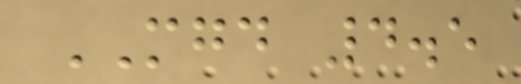MGD 4.5
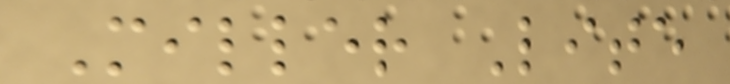Miller Lite
